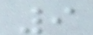9
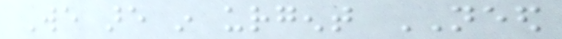We are in urgent NEED
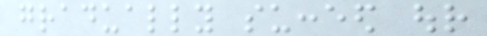gradually succeed our
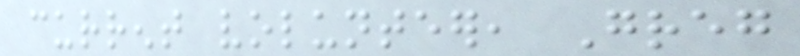current volunteer, Greg
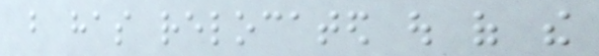but has relocated out of the
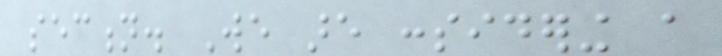section. We are considering a
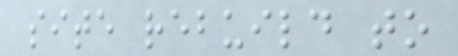site rebuild to
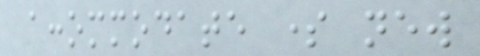accommodate some new
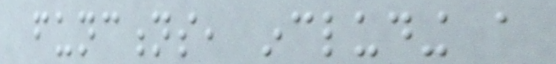functions, including a
